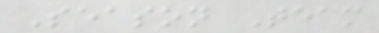Season Team
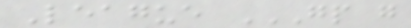League GP G
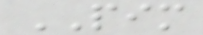PIM
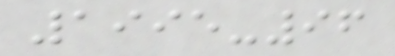1995-96
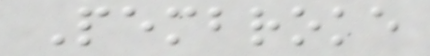Pembroke
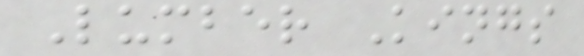Lumber Kings
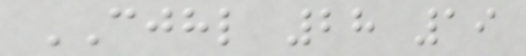CJHL 28 19
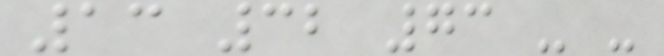13 32 73 - -
